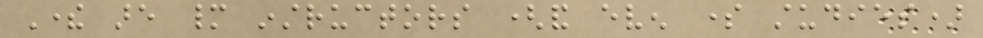There are many instructors (and even some studies)
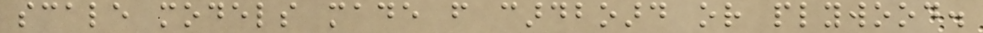scale models made from cardboard or plywood.
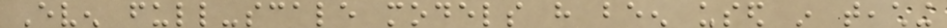Even full-scale models have been used in teaching
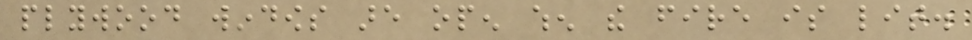plywood windows are open when the fire is lit.
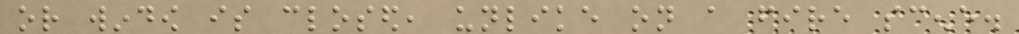or window is closed, unlike on a fire scene.
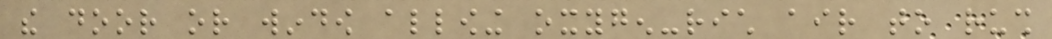the door or window allowing oxygen-rich air to rush
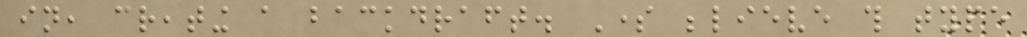in, creating a backdraft. Some believe this type
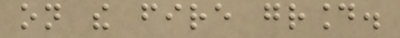on the fire ground.
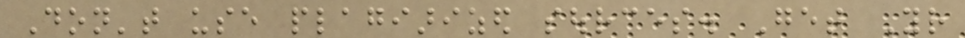Don't use plagiarized sources. Get Your
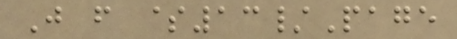Just from $13/Page
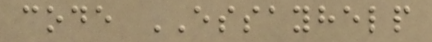code ESSAYHELP
